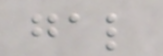gal
